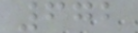672
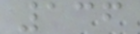136
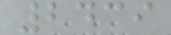2439
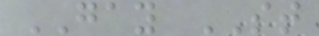GAY ST
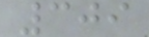309
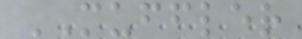MUFFLER
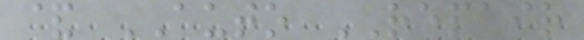& AUTO REPAIR
